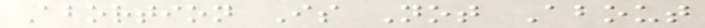Abortion Is Not About
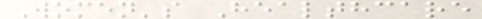Women's Healthcare
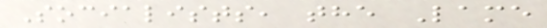Socialists, the Lame
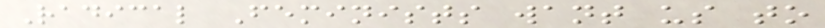Radical Feminists want us to
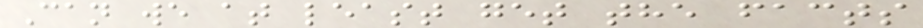Can we at least get the facts
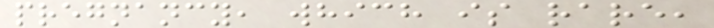pregnancy, which is rare,
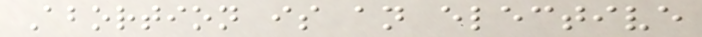Abortion is an elective
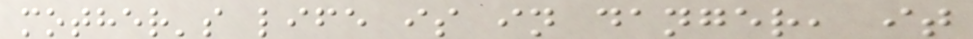mother's life is in danger, it
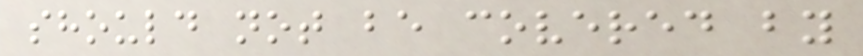should not be covered by
